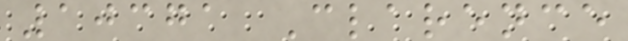10371 Clarence
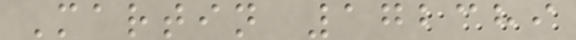Martin 172389
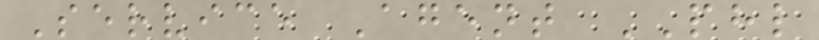Service Agent PHL
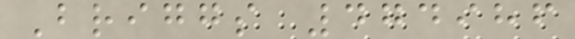Briggs 474986
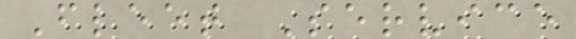Fleet Service
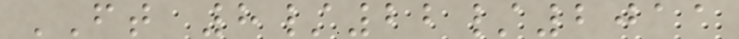FT 8/22/2011
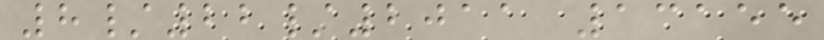8/22/2011 13155
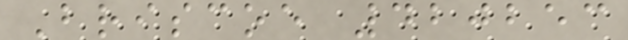Briscoe 420253
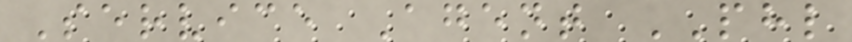Service Agent PHL
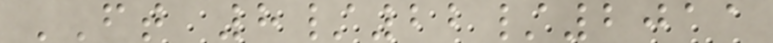FT 8/22/2011
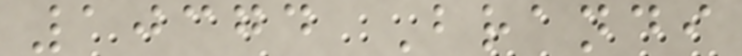10374 Brandi
